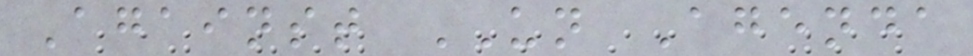Against UN Agenda
